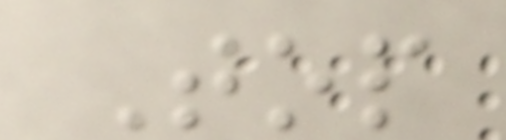Top
